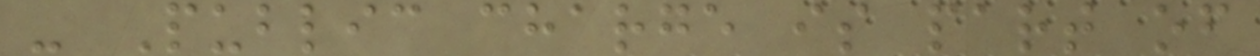- Public charge is part of
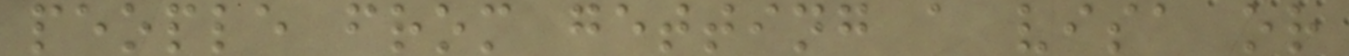people from getting a visa or
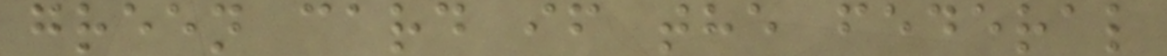green card if the federal
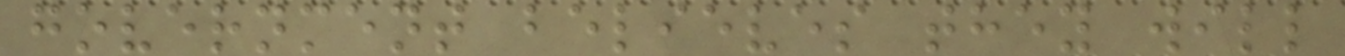government believes they will
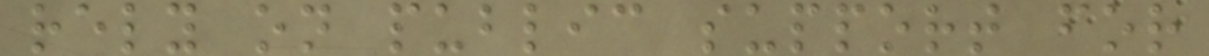rely on public support for
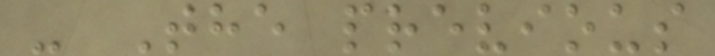- The previous
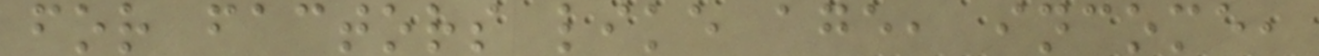for factors like age, income,
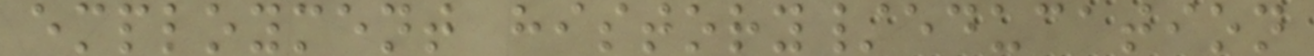employment history/education
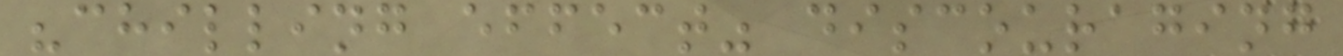"chilling effect" discouraging
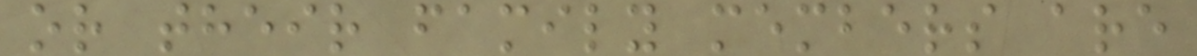or their family members are
